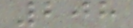208
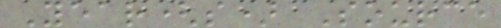Year(s) Source
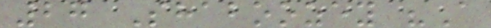27 Shaboozey "A
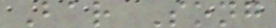Bar Song
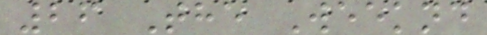26 The Weeknd
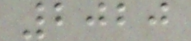2020
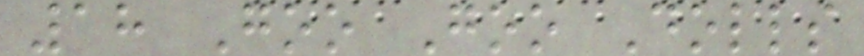18 Goo Goo Dolls
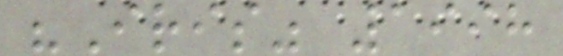"Iris" 1998
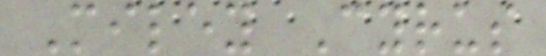Miley Cyrus
